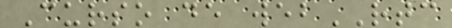Curso de webRTC
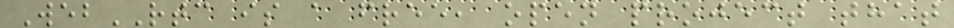WebRTC is a free, open project that
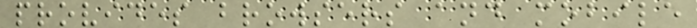provides browsers and mobile
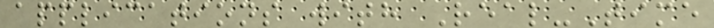applications with Real-Time
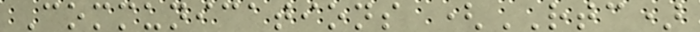Communications (RTC)
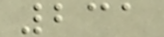231
